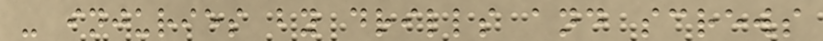- injuries by drills and screws
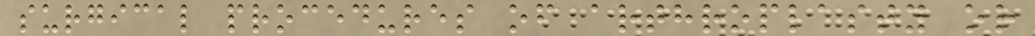surgical procedures of arthroplasty or
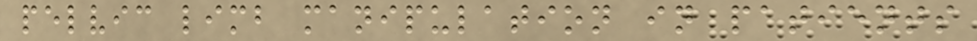pelvic limb manipulation in patients
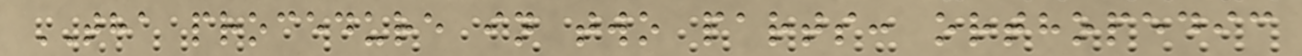THA procedure in two parts: orthopedic
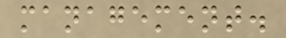management.
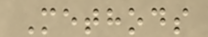Methods
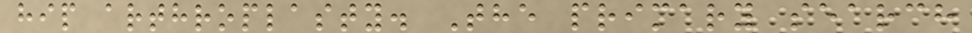hip arthroplasty. The primary search
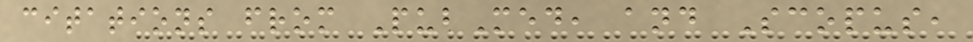citations from PubMed, and Scopus,
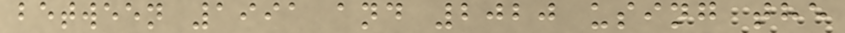between 1991 and 2020 using the
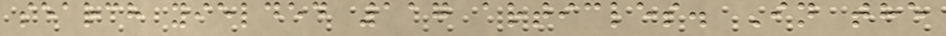search yielded 117 articles. In the
